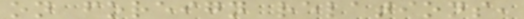on foreign relations,
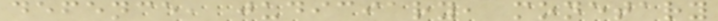defence, judiciary, monetary
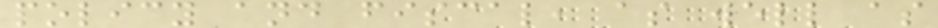policy and fiscal, as well as
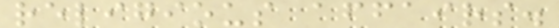religious affairs.
